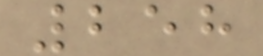258
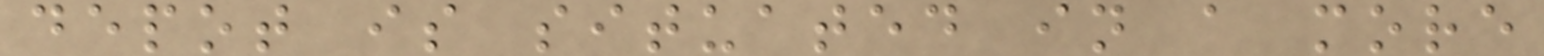depot is situated in a more
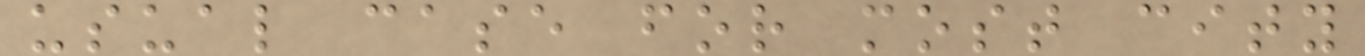usual case for most city
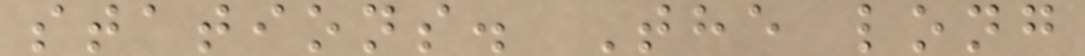stations. The long
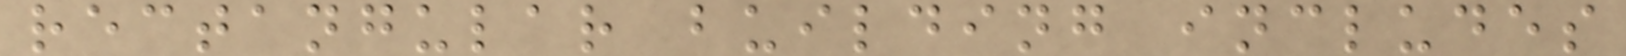rectangular building includes
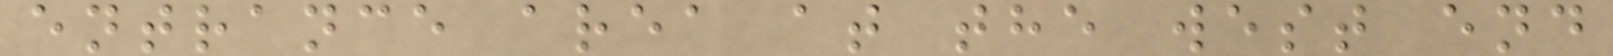entrance area at the west end
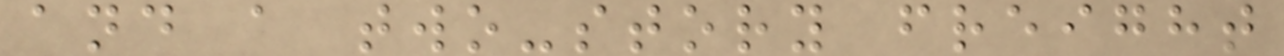and a two-story freight
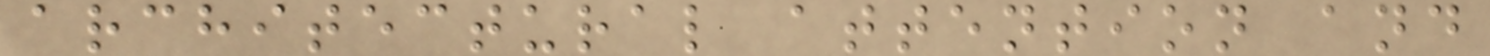architectural attention and
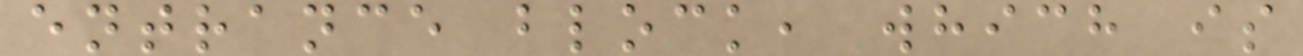entrance block, which is
